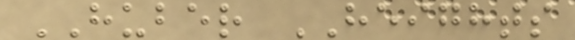HUBER HEIGHTS
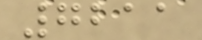7211
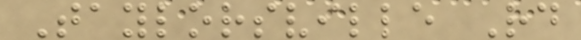Taylorsville Rd
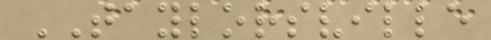TAYLORSVILLE
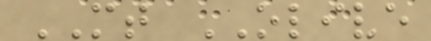MT OLIVE
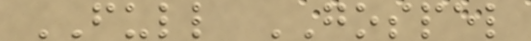FULL GOSPEL
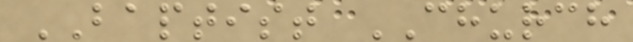BAPTIST CHURCH
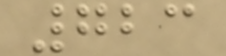723
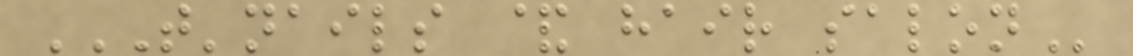T'NAILS & HAIR SALON
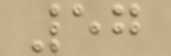57
